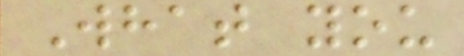What you
